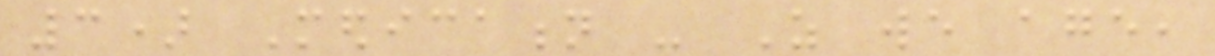3) Medication - As we age,
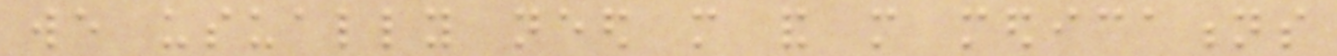we usually need more and more medications
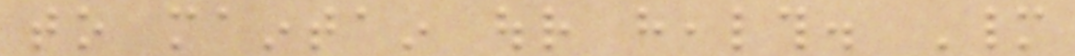to maintain our health. Many
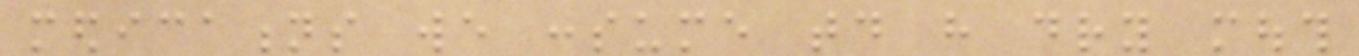medications we consume today have dry mouth
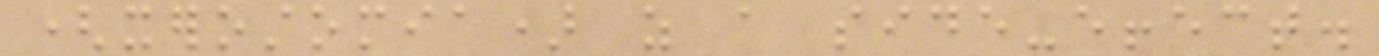(xerostomia) as a side-effect.
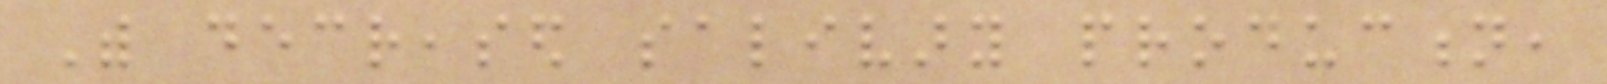With decreased salivary production,
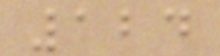124
